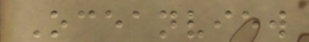Oceanview
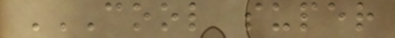COOL SUPER
